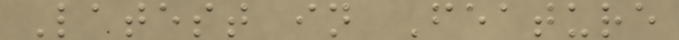Latest in Feature
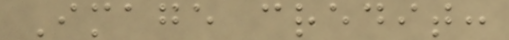Image credit:
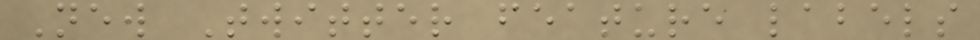New Twitter feature labels
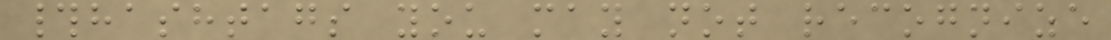#hashtags you may not recognize
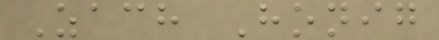Zach Honig
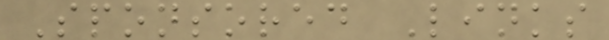Sponsored Links
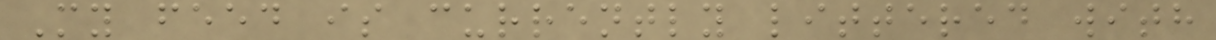My feed is currently littered with
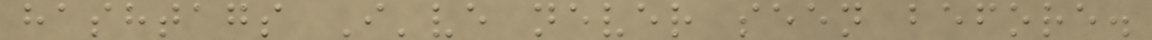hashtags I've never seen before.
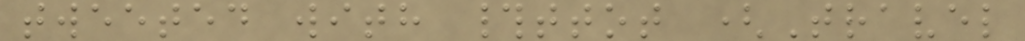tweeted with #ttot (Travel
